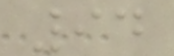94
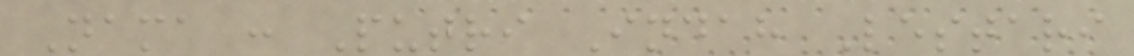Nama : Putri Indah Lestari
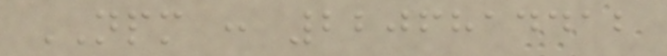NPM : 2206814412
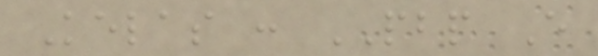Kelas : PBP E
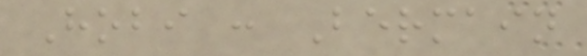Hobi : Bermain
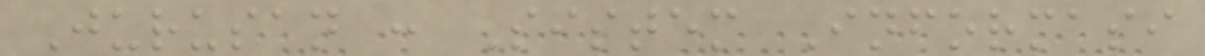Jurusan : Sistem Informasi
